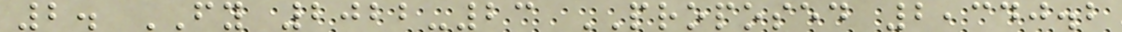2. FY 2022-23 PROPOSED 2,340.2
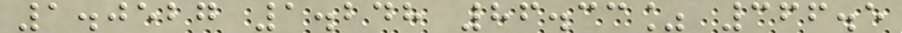1.0527 1.248 86.33% 366.5
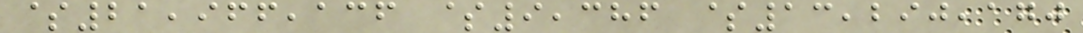$21,966,136 $9,386 $13,290,170
